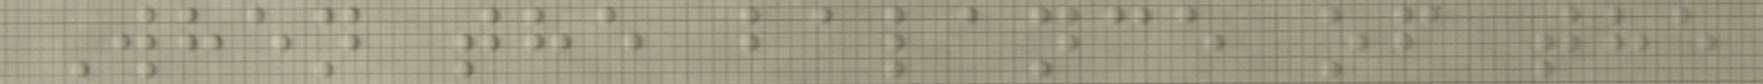When the balance of the
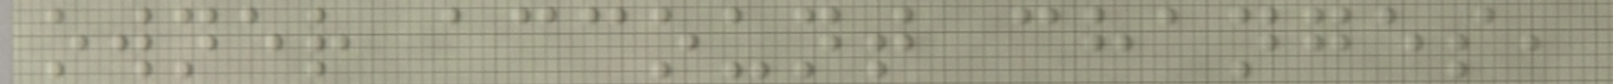owner account changes,
